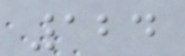124
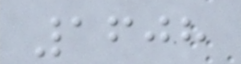1608
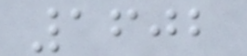1602
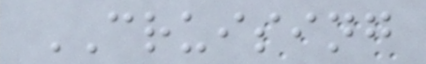CRUISING
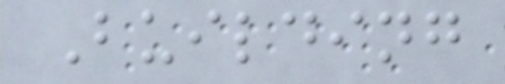Building
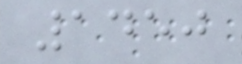1450
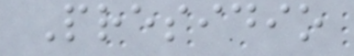Presidio
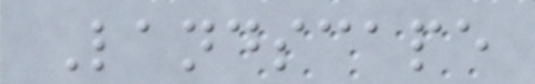Landscape
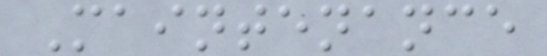Maintenance
